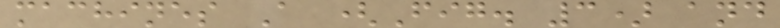machines A (Fig. 3) and
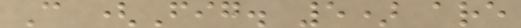C (Fig. 5) are
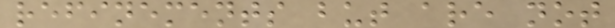refinements but are not
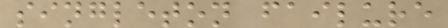singleton failure
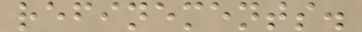refinements.
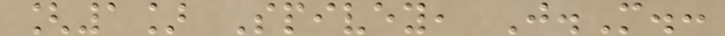[1] Spivey, J.M.:
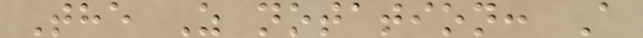The Z notation: A
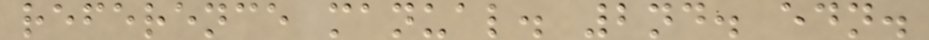reference manual. 2nd. edn.
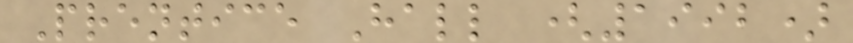Prentice Hall (1992)
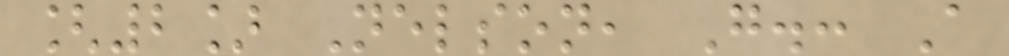[2] Nelson, G.: A
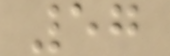57
